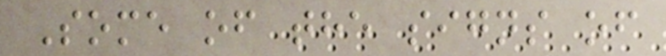Some of the signs of
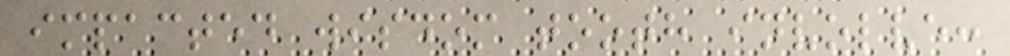impacted wisdom tooth involve:
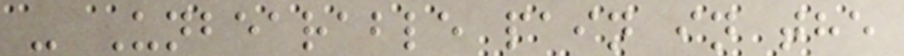- Unbearable pain in the
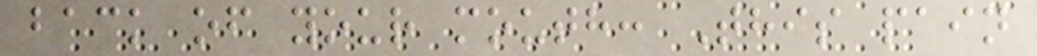back of your mouth: This pain
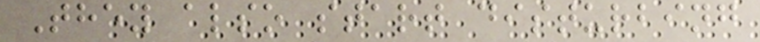They also start disturbing
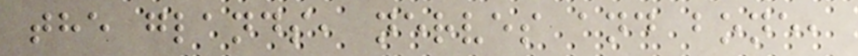the glands, nerves and bone,
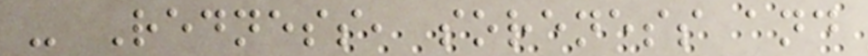- Redness, soreness and
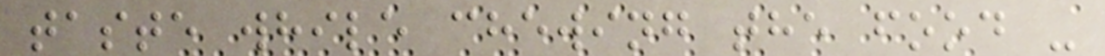taste while chewing the food -
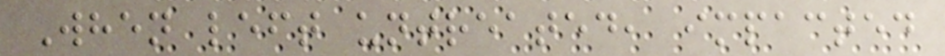When left untreated, impacted
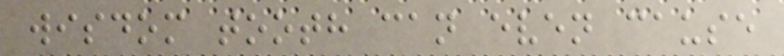wisdom tooth can even cause
